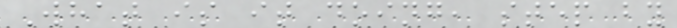What is it doing, step by
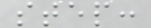step:
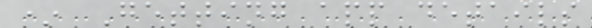* Getting app details
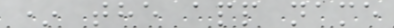* the app name
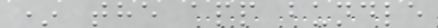* the app bundle
